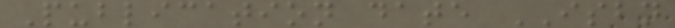Publication date ISBN
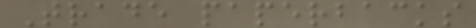Trade paperbacks
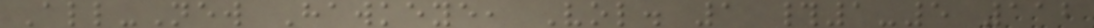All-New Hawkeye, Vol. 1 #1-5 112
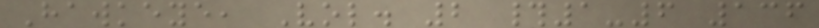Hawkeye, Vol. 2 #1-6 136
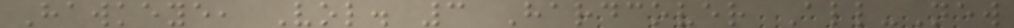Hawkeye, Vol. 3 Hardcover All-New
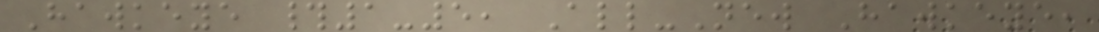Hawkeye #1-5, All-New Hawkeye,
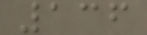136
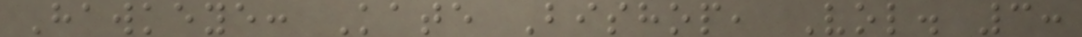Hawkeye: Kate Bishop, Vol. 3:
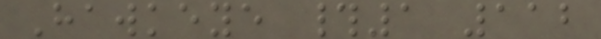Hawkeye #1 112
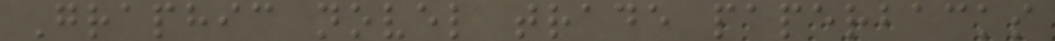Graphic novel trade paperbacks
